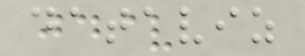dataviz
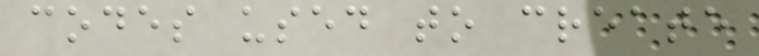codes used to create
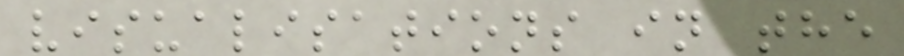visualisations in the
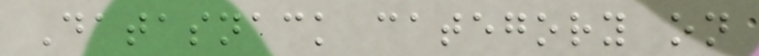Datasnack category on
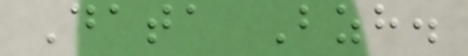Data Bzh.
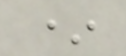*
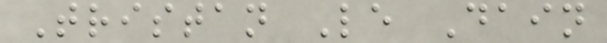Tristan Le Dain
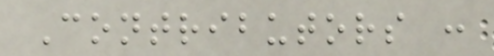Contributors :
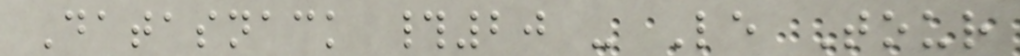Datasnack #20 - Le Tour
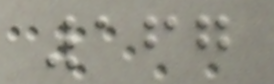167
